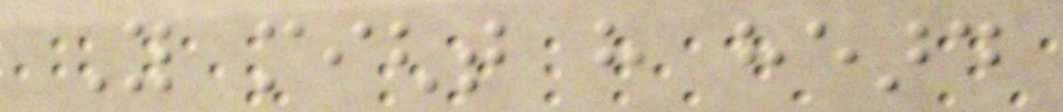You might have heard
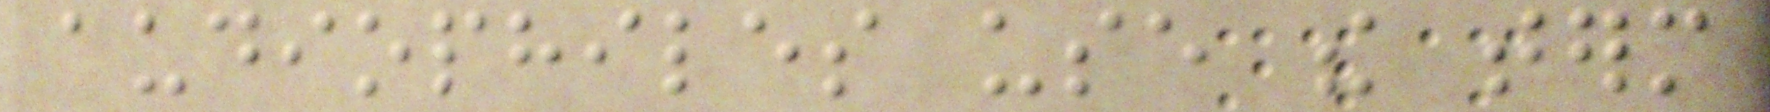audiophiles use the term
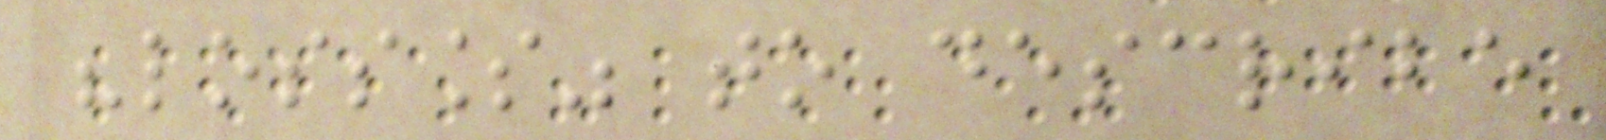"lossless" to describe
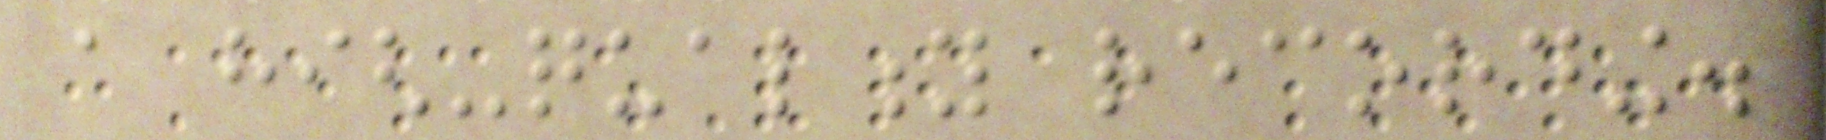a high-quality recording.
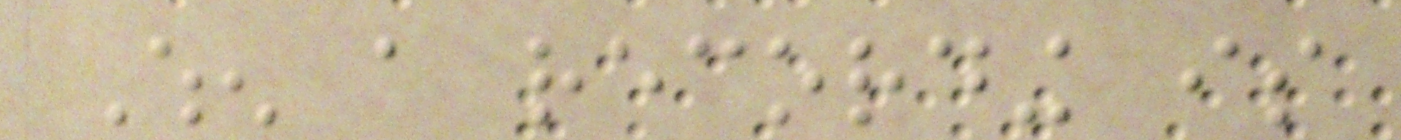When a recording is
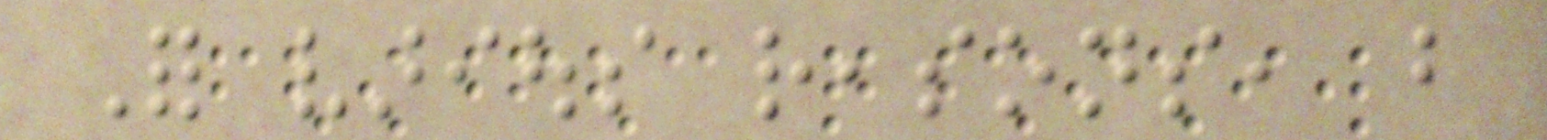For various reasons, but
